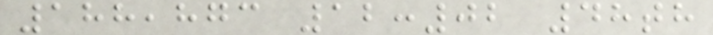188,873 12:02 48th
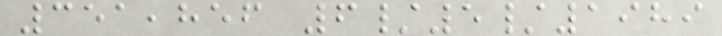351,856 6/5/1989
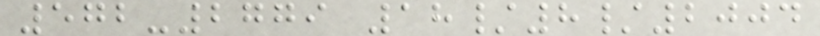572-2779 18/8/2004
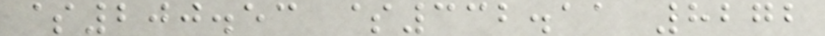$200.53 $332.11 8272
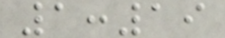1:19
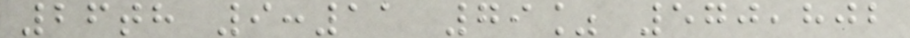26th 9:11 79% 570,802
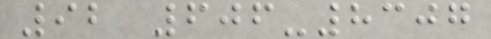92 606-8307
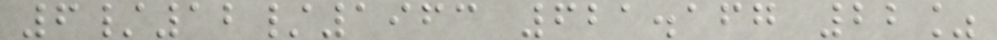6/12/1963 621.167 22%
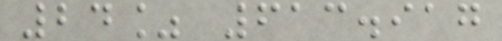24% 613.917
